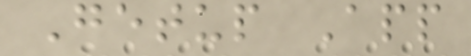Getup App
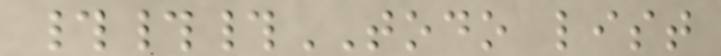###TODO list
